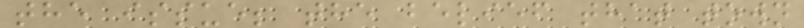the issue; the belief that town
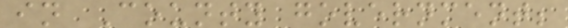in County government;
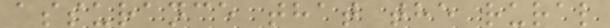assurance that the rural
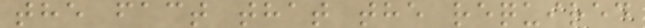the fact that the required
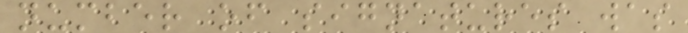number of signatures was
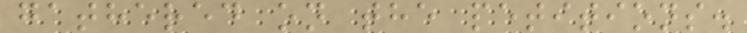gathered on the petitions.
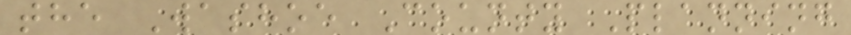the Washoe County Planning
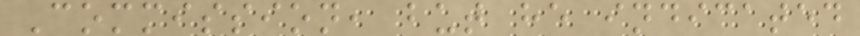Commission, but he indicated
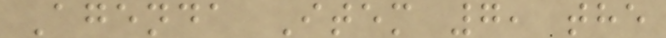Agenda Item 7, the
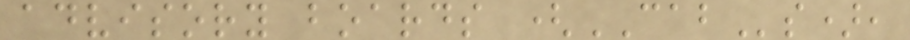advisory boards (CABs),
